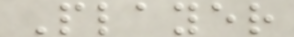Player
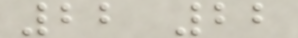22 22
